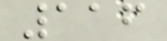116
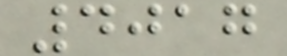4017
